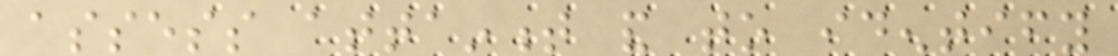assess attainment and to identify
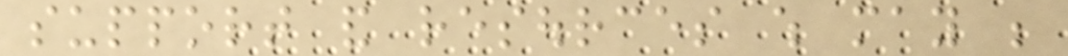support and resources which may be
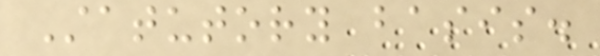Statutory basis.
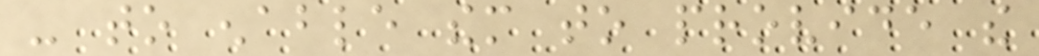- to enable them to provide the
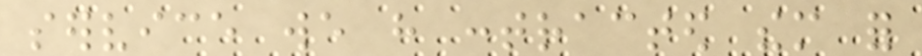service we have contracted them for
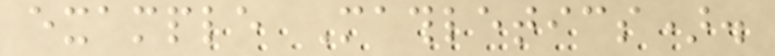example Mathletics).
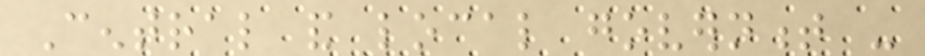Central and local government -
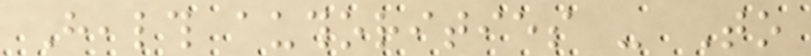Health authorities - To
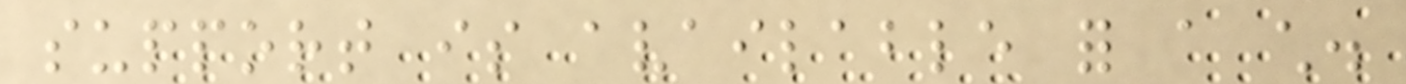support is available for a child.
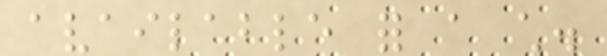available for a child.
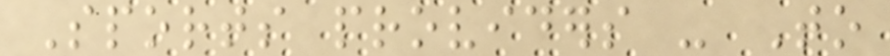Sports providers - To
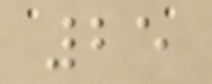25
